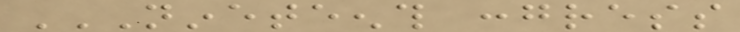NINETEENTH CONGRESS
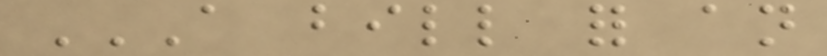A BILL FOR AN
